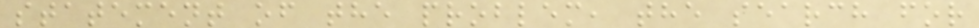statement of the problem, the search for
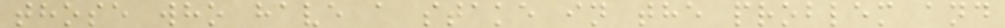those who have a stake in the problem and
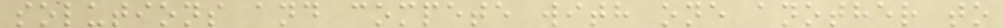solutions and compete with one another to
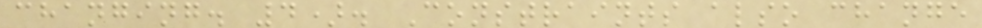changing. 4). Constraints also change
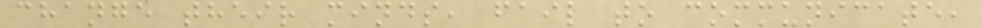change their minds, fail to communicate,
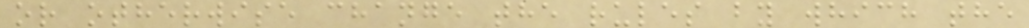or otherwise change the rules by which the
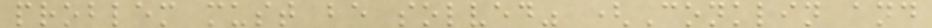problem must be solved" (Conklin and
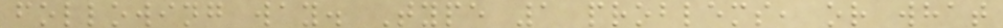following way. Type 1 problems, or what
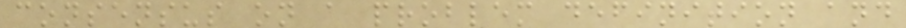consensus on a problem definition and
